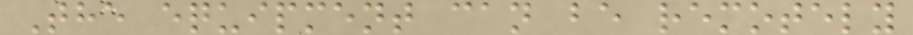The equipment can be remotely
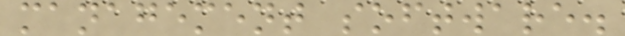management software.
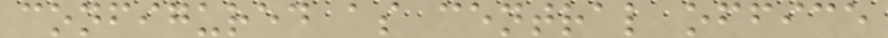configured as central office
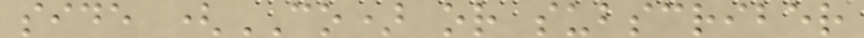side (CO) or subscriber
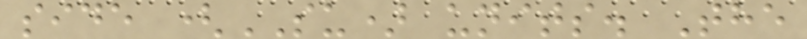side (SU) units. The
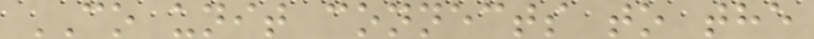CO unit connects to the
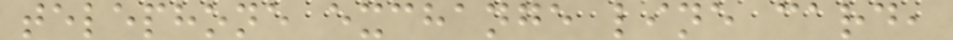telephone exchange line card,
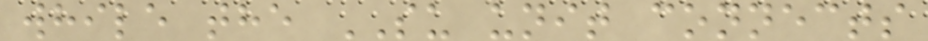while the SU unit connects
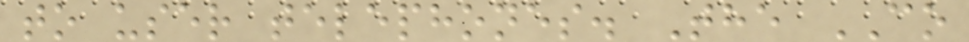to user telephones. The CO
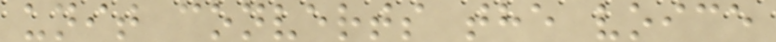unit converts the voice
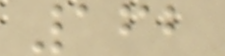162
